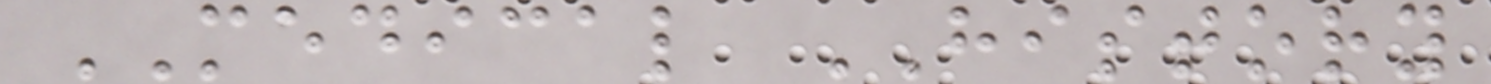MEDICAL HISTORY
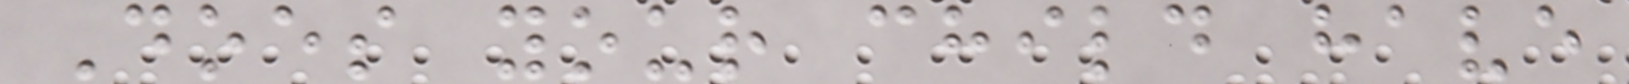Does your child have
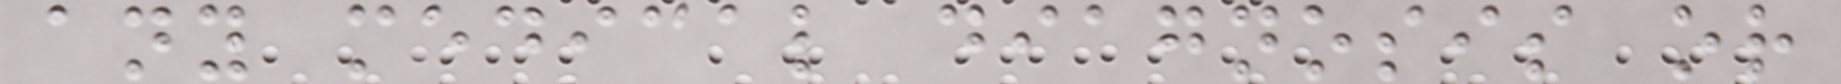any medical diagnosis or
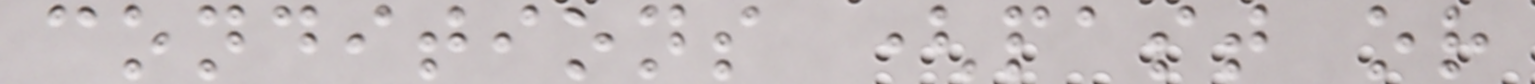conditions (past or
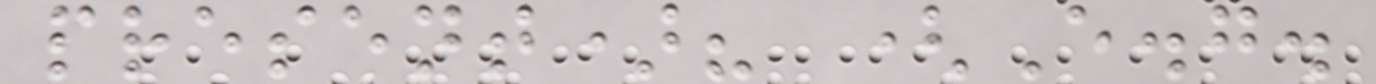present)? (E.g.
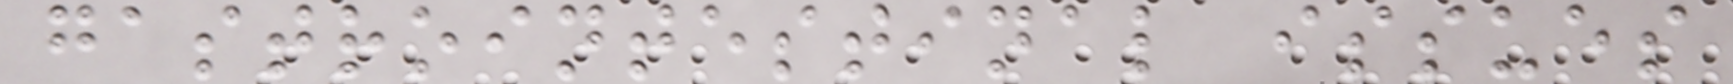gastrointestinal issues
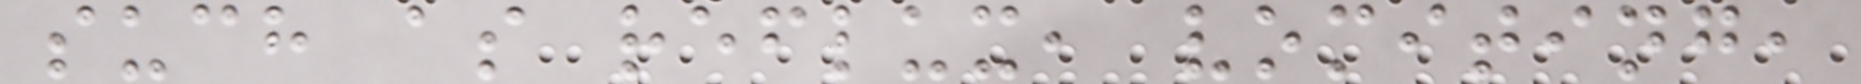such as reflux, vomiting,
